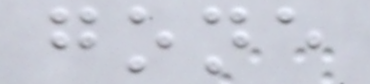gone
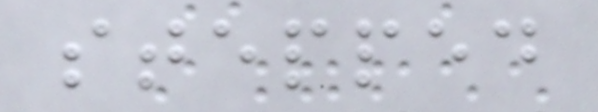stepped
